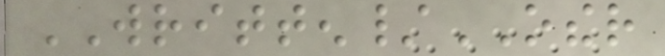WRITTEN/OTHER
